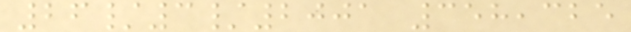26/3/2001 358,325
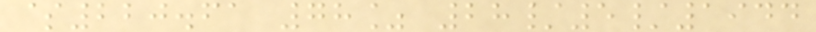$220.61 78% 28/5/1944
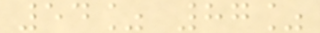54% 87%
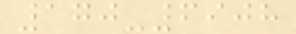170-6908
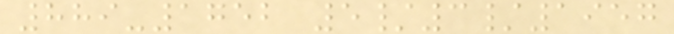889-1752 5/3/1957
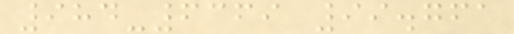984-6369 99.761
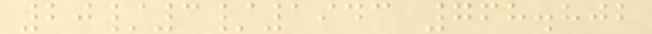20/3/1943 768.802
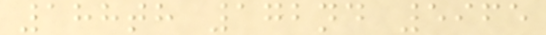188th 172nd 5965
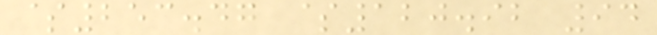$253.47 $120.92 94
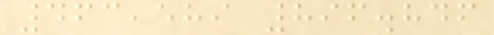463,589 896.846
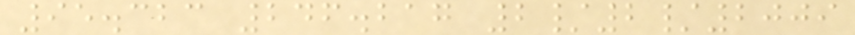95.323 246.217 2/2/2009
